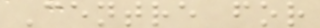Centre for
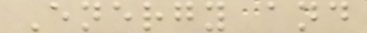Energy and
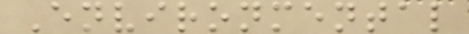Environmental
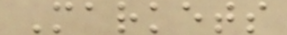Markets
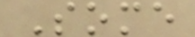Some
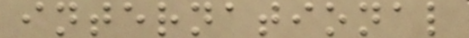international
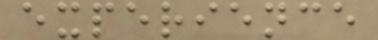experience
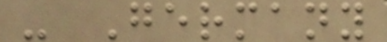- Germany
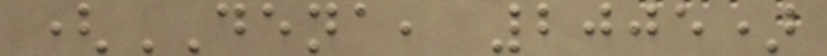(DENA, 2005)
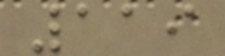119
